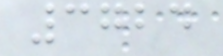3724
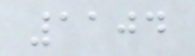1104
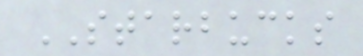STARBUCKS
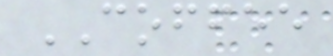COFFEE
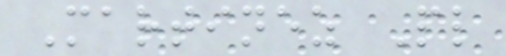Martinez Pl
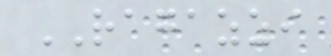RAGAZZI
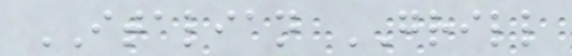ITALIAN GRILL
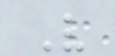V
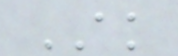AK
